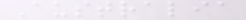Australia
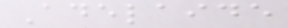Adelaide
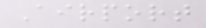Airport
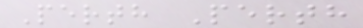Perth Perth
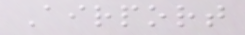Airport
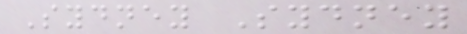Sydney Sydney
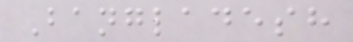Bangladesh
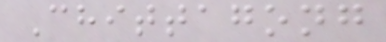Chittagong
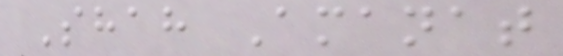Shah Amanat
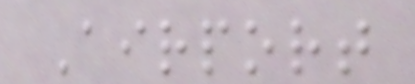Airport
